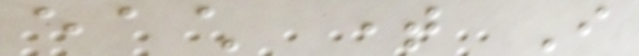each time I
